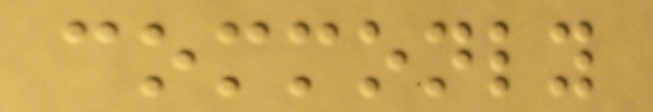commonly
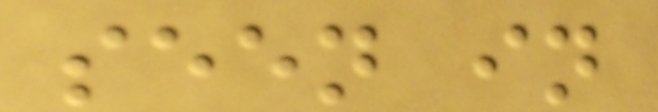seen in
